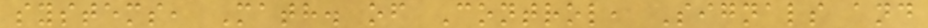systems, Math. of Control, Signals and
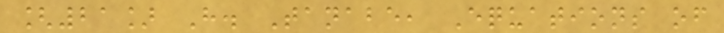[21] H. Tanabe, Equations of
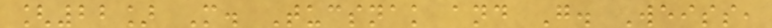[22] M. Tucsnak and G. Weiss,
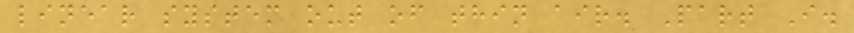linear system out of thin air. Part I.
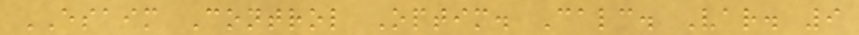ESAIM Control Optim. Calc. Var. 9
